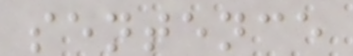sentence
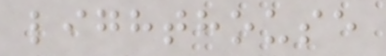lighthouse
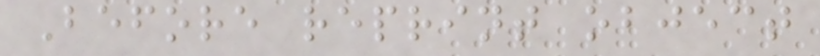Before reprint object
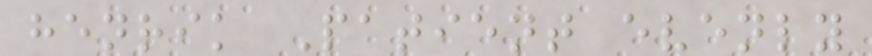henrik Patient evenly
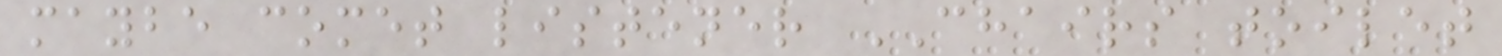maybe comet listener CHAIRS toilet
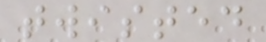twisted
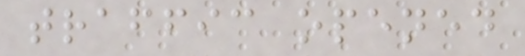traffic opened
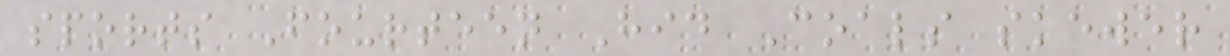sports Fourteen Hid Coals skewer
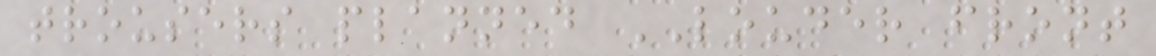trousers planned LOUDER front
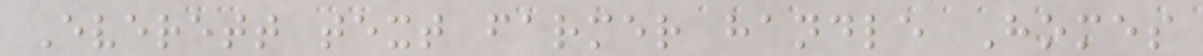Everett text farmer handle Homes
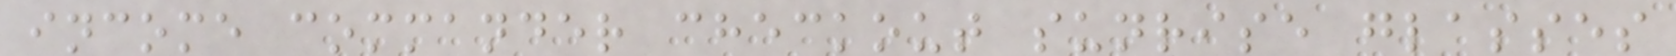income commander checkout sunrise glasses
